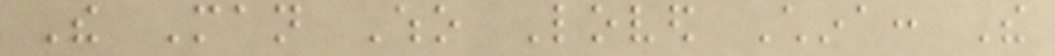The Man Who Loved China: The
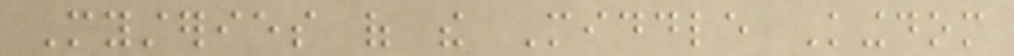Mysteries of the Middle Kingdom
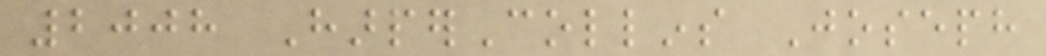2008 HarperCollins Joseph
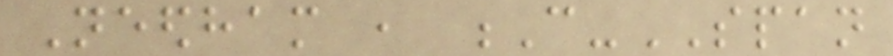Needham , C-SPAN
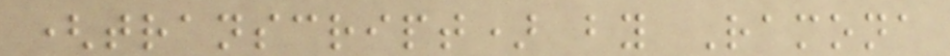(transcript) by Ramona
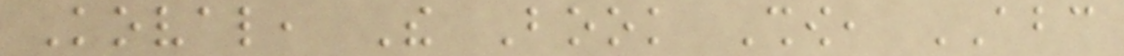Koval, The Book Show, ABC
